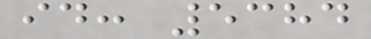id: 5384
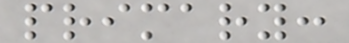primary:
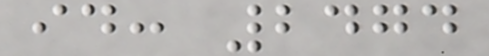id: 2474
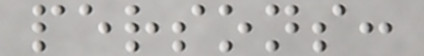persons:
